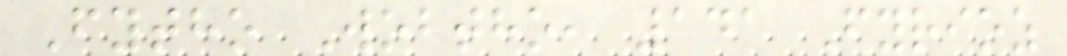Fytho Wobtho, 141 Fyrioz
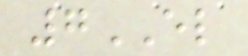7EL
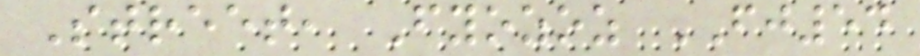Street, Fyozoz FJ54
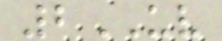2UV
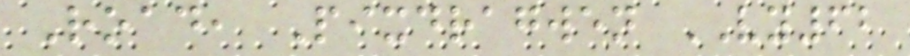Road, Pixdragwen VY62
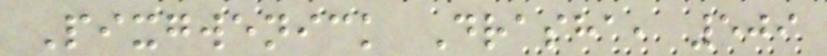Pixgwenick Drasha, 509
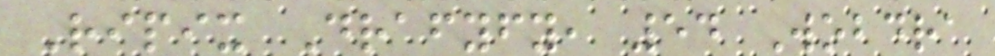Ripix Drafyfy, 54 Wobdra
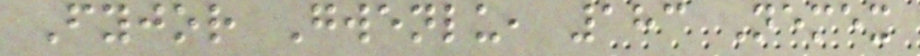Fyjor Gwenlu, 183 Nemex
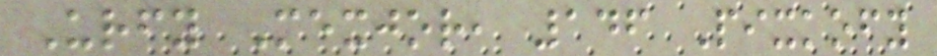Urfy Mexjor, 146 Pixkofy
